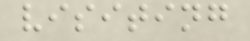visiting
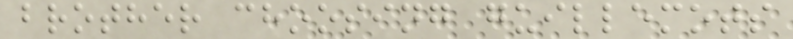brother choosing guillemots
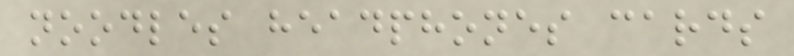noodles headphones cards
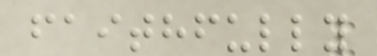faithfully
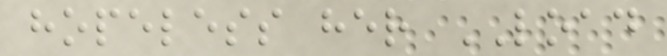hopeless her LOAD
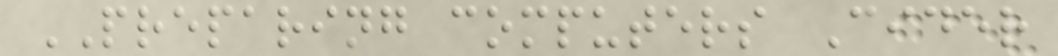PREPARING computers Cider
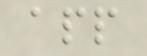app
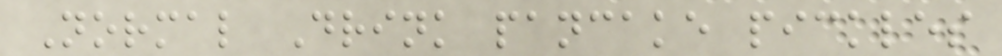Normal Drink pancake pickles
